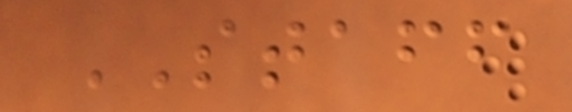STAFF
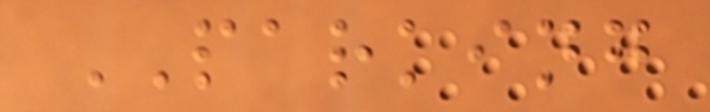PARKING
